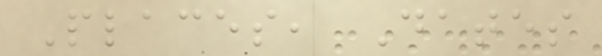Places, Dates
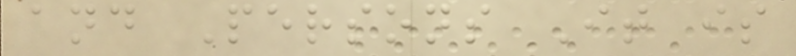and Persons It is
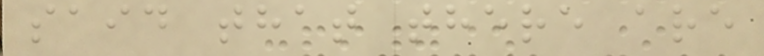said that there are
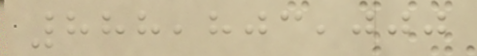888,803,000
